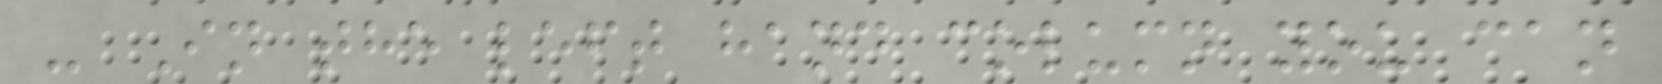- In the left hand column you can
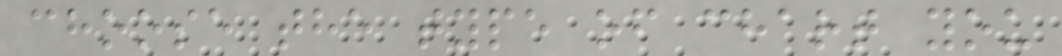choose the type of chart you
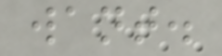want.
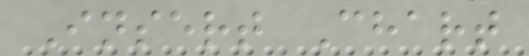Insert Chart
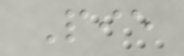Pie
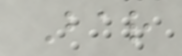Bar
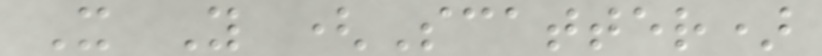X Y (Scatter)
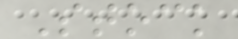Stock
